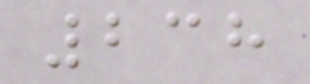238
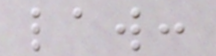law:
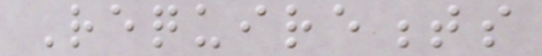Requirements
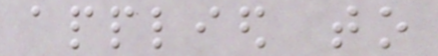applied to
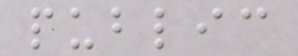public
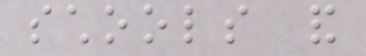schools and
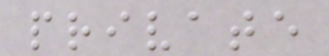private
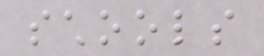schools
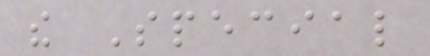the Special
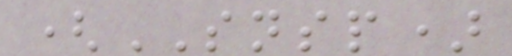(SNSP)
